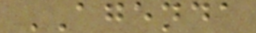AGENDA
